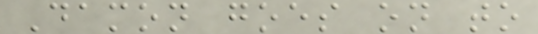Damon goes on to
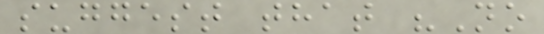suggest that "No
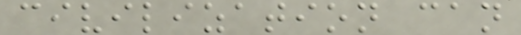civilization can
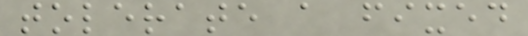tolerate a fixed
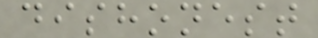dishonest
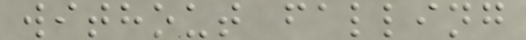without falling
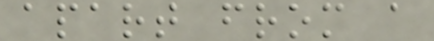apart from a
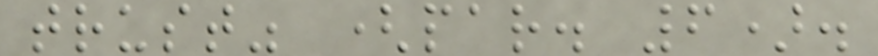trust" (par. 6).
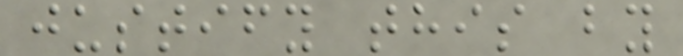justify this by
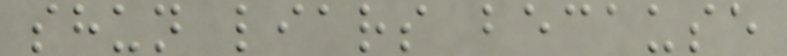shun liars because
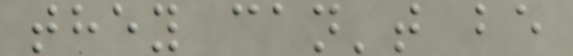they can't be
